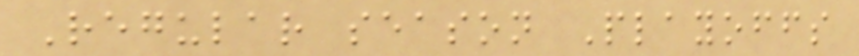Regular season Playoffs
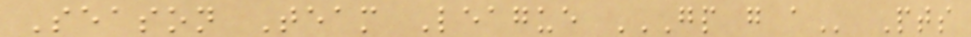Season Team League GP G A Pts
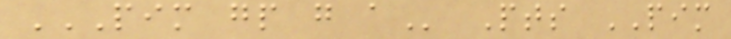PIM GP G A Pts PIM
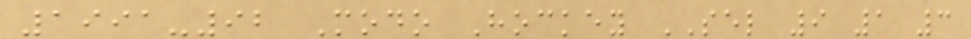1991-92 Modo Hockey SEL 9 1 3
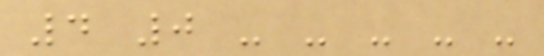4 0 - - - - -
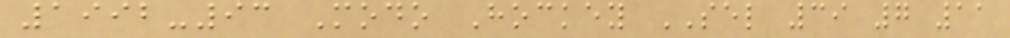1992-93 Modo Hockey SEL 39 7 11
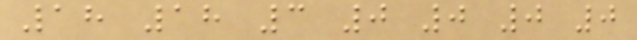18 18 3 0 0 0 0
